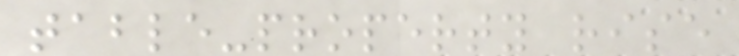table-property rise
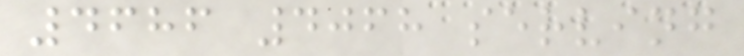4686 4068 serving
